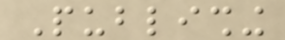Publishing
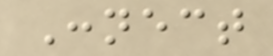Connect
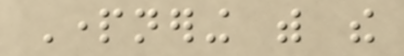Partnering with the
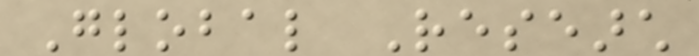Global Research
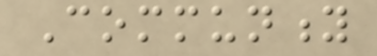Community
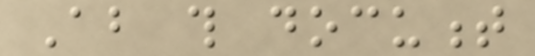About this document
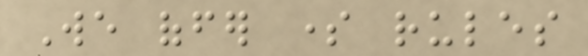We offer some rules
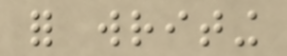for writing
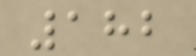182
